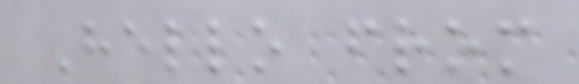Hello from
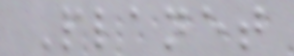Planet
